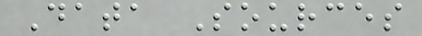Data Sources
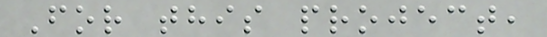For this project,
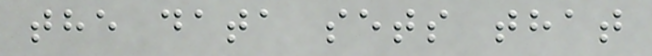the data sets that
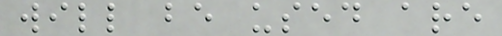will be used are
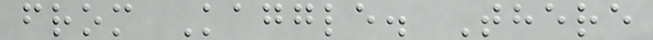from Kaggle. There
